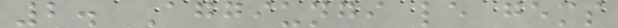2. Aggiungi le gems
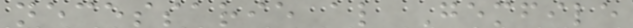necessarie al Gemfile
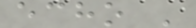echo '
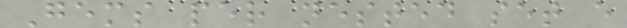Gems per nested set e
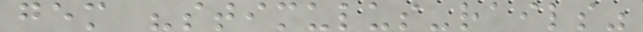gem "stimulus-rails"
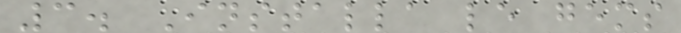3. Installa le gems
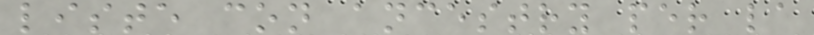liste con ancestry per la
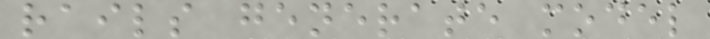rails generate model
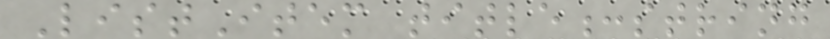ListItem title:string
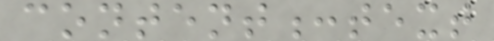content:text
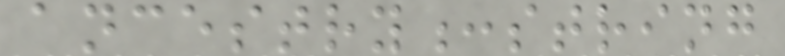ancestry:string
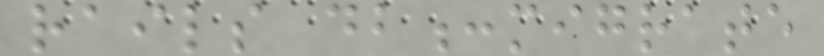rails db:migrate
